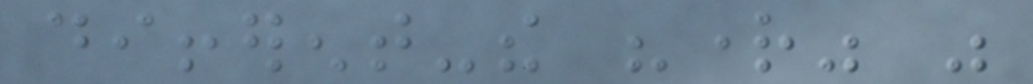different-the "right" was
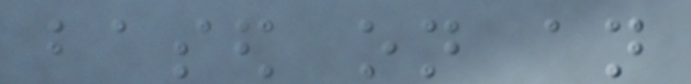based on an
